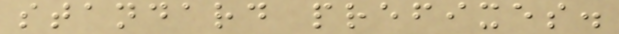standard prefixes.
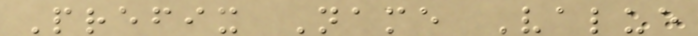Prefix Name Value
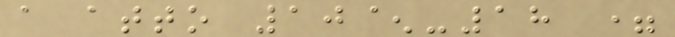a atto 10^-18 =
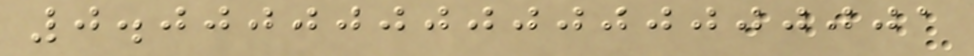0.000000000000000001
